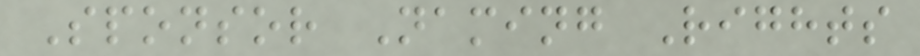Sponsor Naming Rights
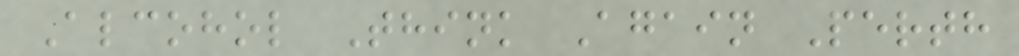Alcohol Think Again Perth
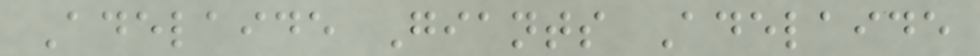Adelaide Giants Adelaide
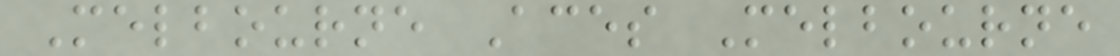Melbourne Aces Melbourne
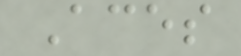Aces
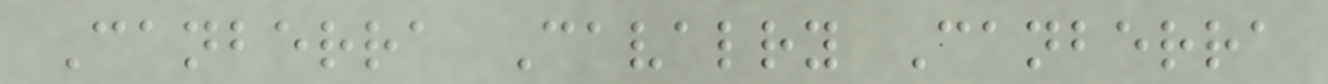Canberra Cavalry Canberra
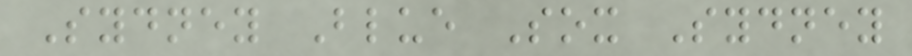Sydney Blue Sox Sydney
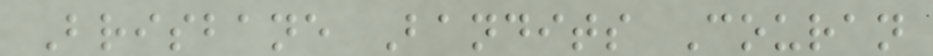Brisbane Bandits Couran
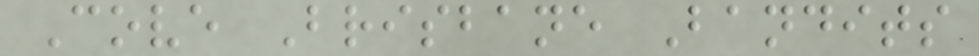Cove Brisbane Bandits
